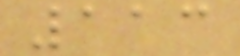113
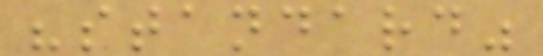"standard"
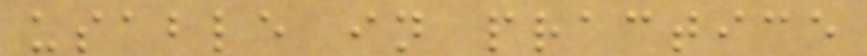usable in practice
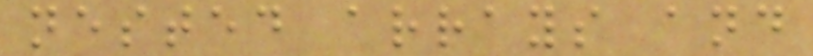nested arrays and
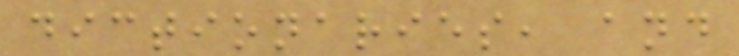dictionaries, and
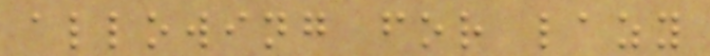allowing for lazy
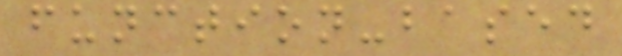function-based
